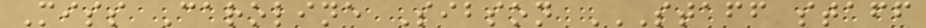Miss Caroline Sibson STAFF STAFF
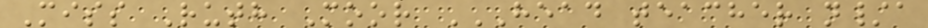Miss Ruth Moor HEAD TEACHER N/A
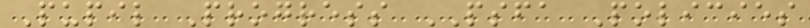Pupil Progress PSFA Policies
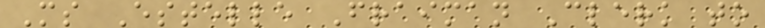Ms Estelle Fraiman Clerk to
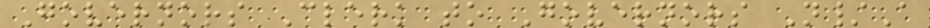Governors Clerk to Governors N/A
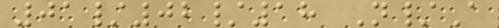01/02/18 N/A
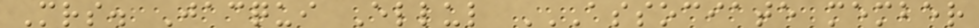Mrs. Jacqui Ellul ASSOCIATE MEMBER
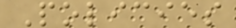Policies
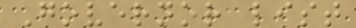Governor list
